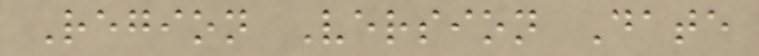Region Version Date
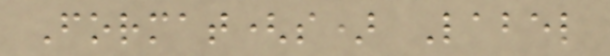Format(s) Label
